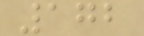172
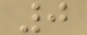0
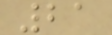21
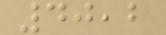40,2
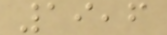19,6
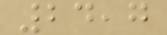24,7
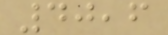40,6
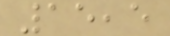15,5
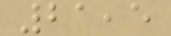21,5
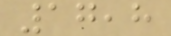17,8
